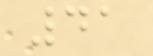41
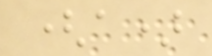(a)
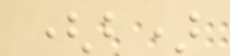(b)
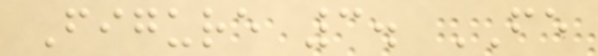Figure 3. FE
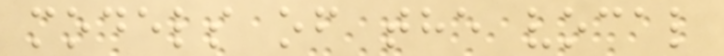models of the vocal
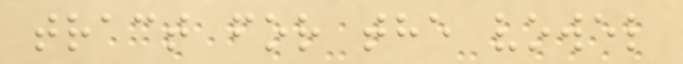tract for the vowel
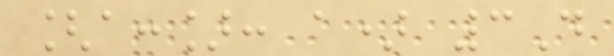[a:]: a) 3D
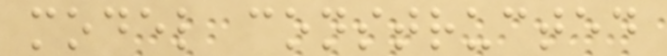model constructed
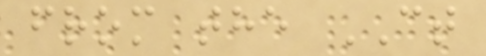from the CT
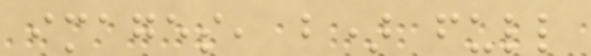images, b) full
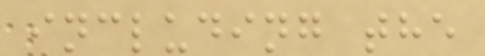including the
